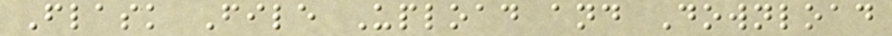Flask File Upload and Download
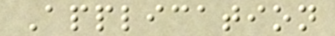Application
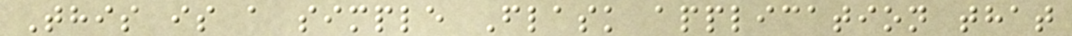This is a simple Flask application that
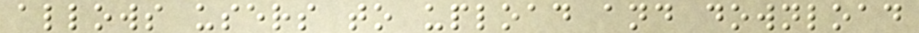allows users to upload and download
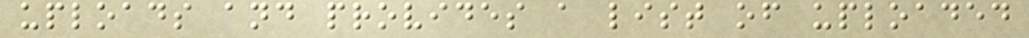uploads and provides a list of uploaded
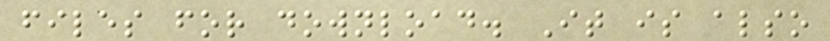files for download. It is also
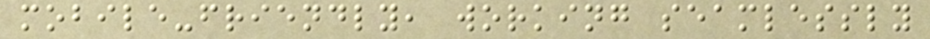mobile-friendly, working seamlessly
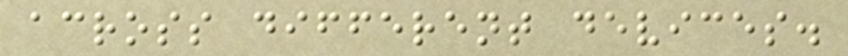across different devices.
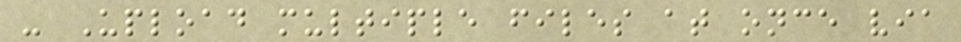- Upload multiple files at once via
